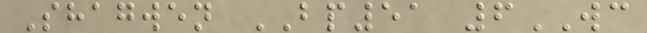Shagwen BP51 6WC
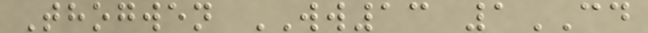Thogwen WW13 1CD
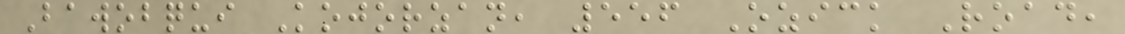Bawobqui Kojorzan, 556 Ozick Road,
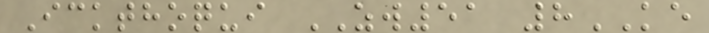Ickthoqui ZW51 8KE
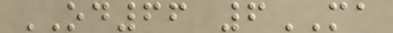OD66 6MA
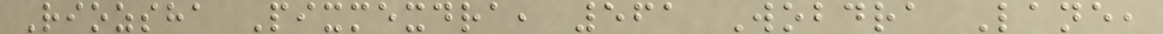Riozsha Pixmexdra, 561 Wobdra Lane,
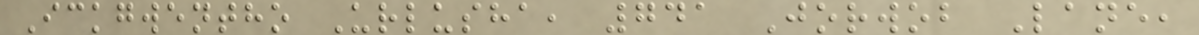Ickgwentho Urlusha, 741 Jorwob Lane,
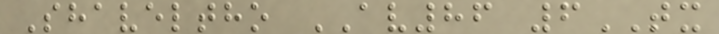Shaveltho AV86 6TX
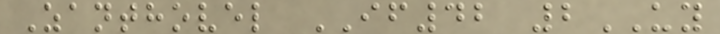Zanthovel IF42 2UY
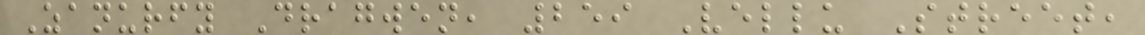Zanurfy Dragwen, 259 Vellu Street,
